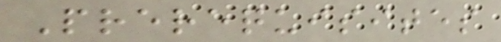Prerequisites
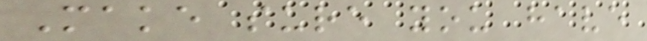Make sure you have
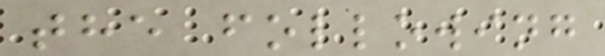the following
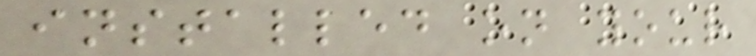installed on your
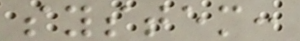system:
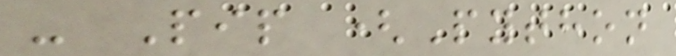- Pip (Python
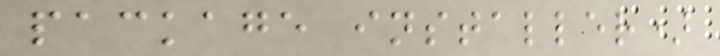package installer)
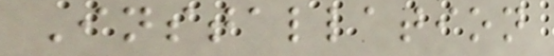Installation
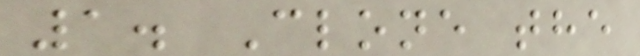1. Clone the
